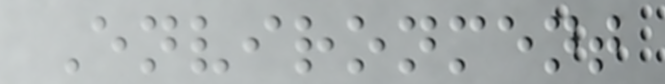Environment
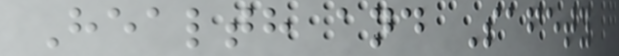Health and Safety
